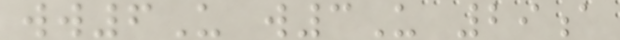ww6U w3U 29a
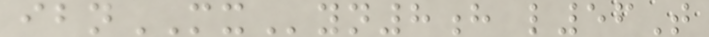ibnMXyn8h l56T
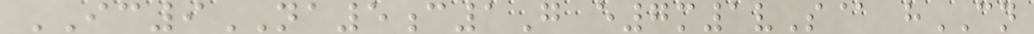IC9NA5c1G e7m1vS@ hCN
